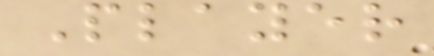Player
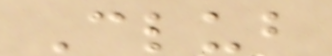Club
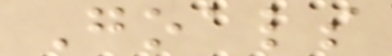Goals
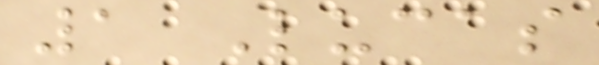1 Lucas
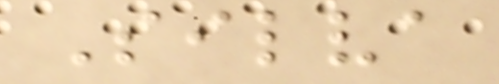Silva
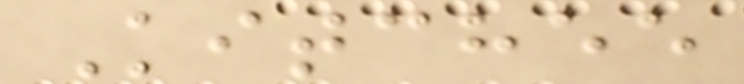Kitchee
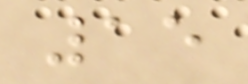15
